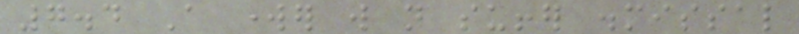7.4 A worker will not suffer dismissal
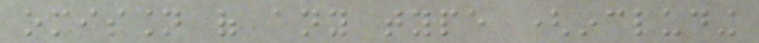omission of any type (including
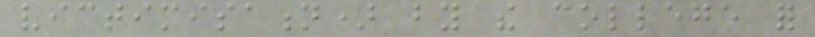victimisation) by the college for
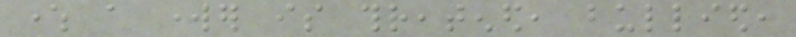where a worker is threatened, bullied,
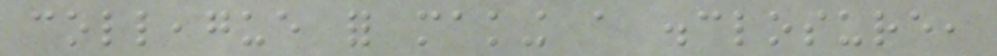colleague for making a disclosure,
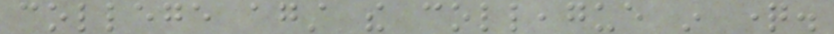college against the colleague in question.
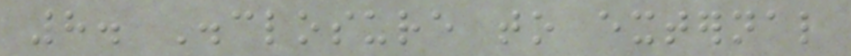8. Disclosure to external
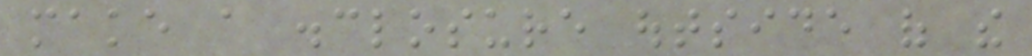make a disclosure outside of the
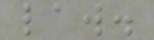law.
